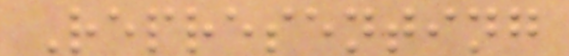Representing
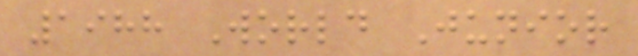1988 World Junior
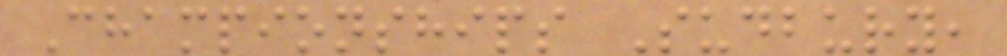Championships Sudbury,
